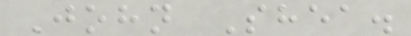John Shea.
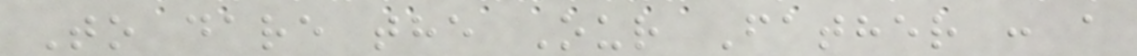To dare the Our Father : a
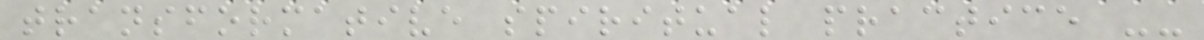transformative spiritual practice --
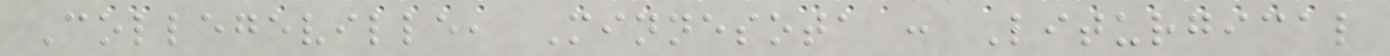Collegeville, Minnesota : Liturgical
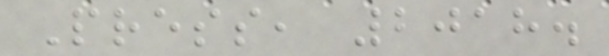Press, 2018.
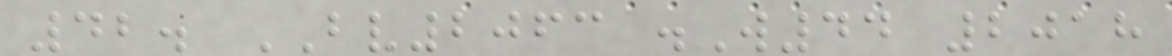42. BV2063 .W44 2018
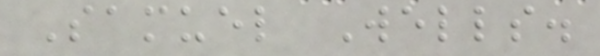Samuel Wells.
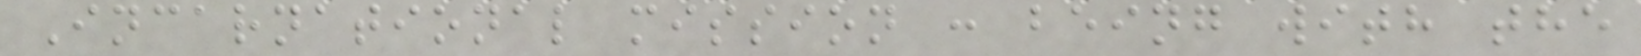Incarnational mission : being with the
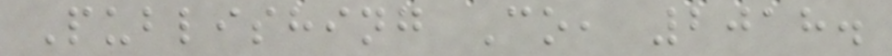Publishing Co, 2018.
